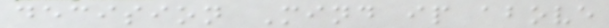decision Mind ip above
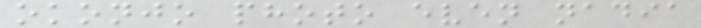okonjo photo even nadia
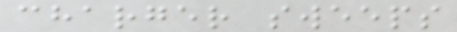charger sweeps
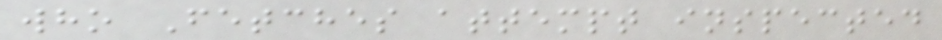who Fetches attempt inspected
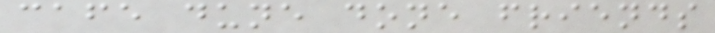cafe dune done friends
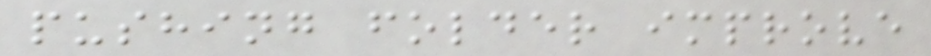pushing folder improve
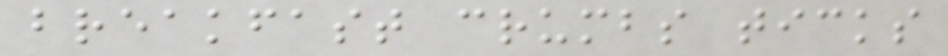breakfast crumbs ticks
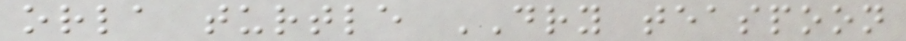orla turtle DRY teaspoon
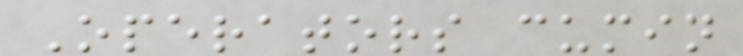Operators cumin
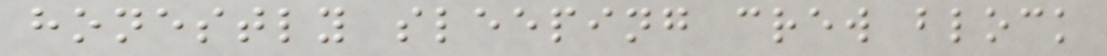honestly sleeping crew block
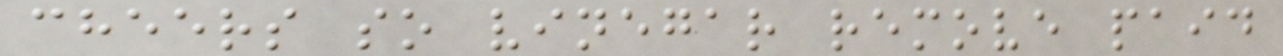cheers so vinegar remove paid
